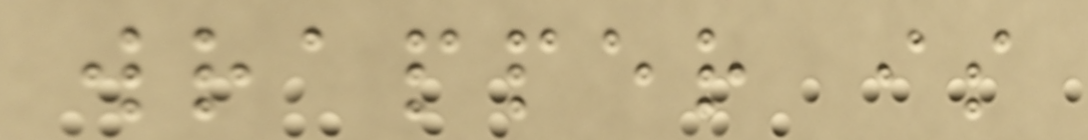wrapper is
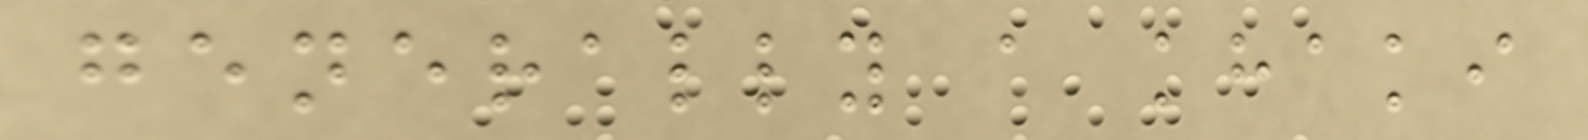generally a khaki
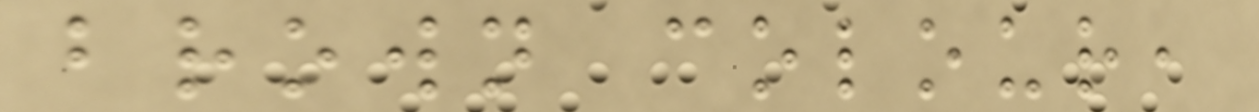brown colour,
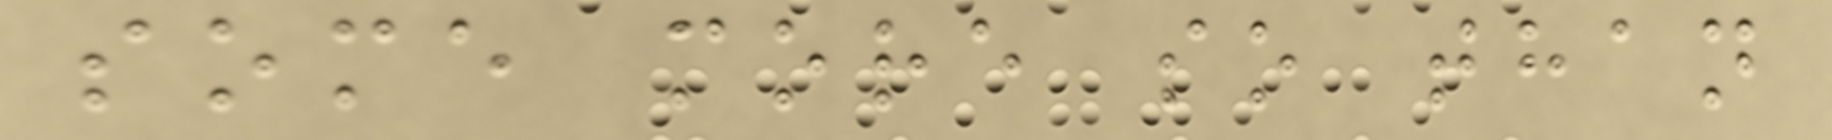some more so than
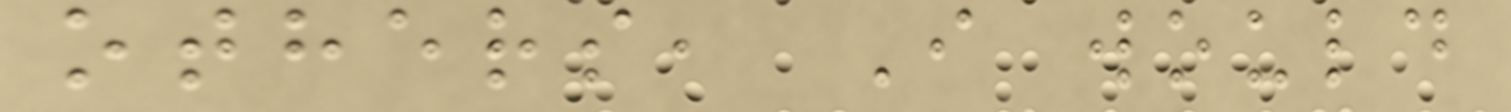others, I would
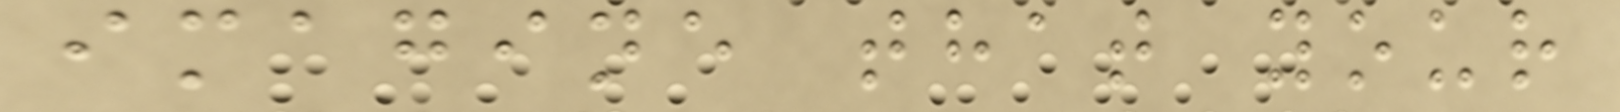imagine that your
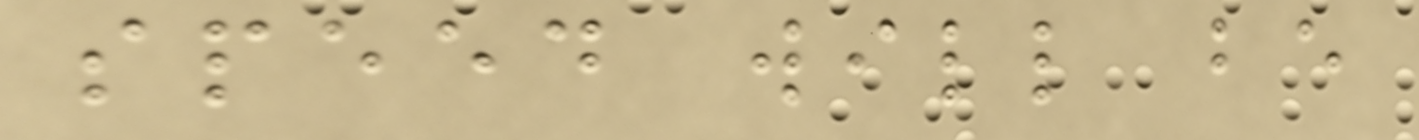speed will be
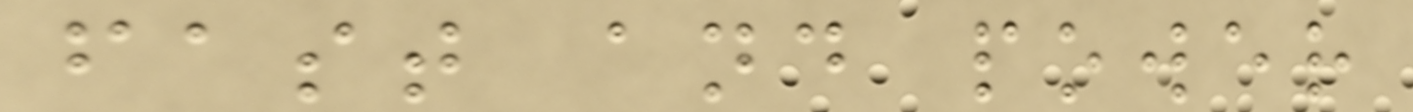fast and power
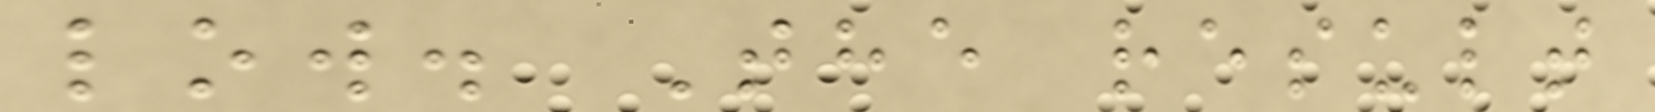low. The result
